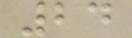24
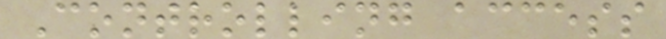Controlling access
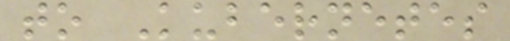to Kubernetes
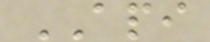API
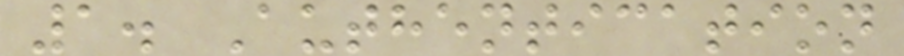1. Authentication
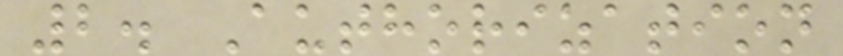2. Authorization
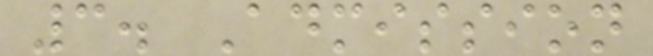3. Admission
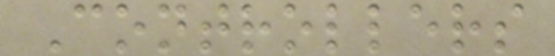Controllers
